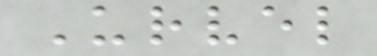Urvel
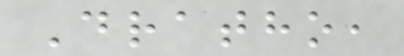Dratho,
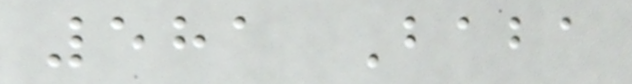581 Baba
